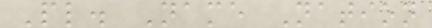Pl. Name Nation
